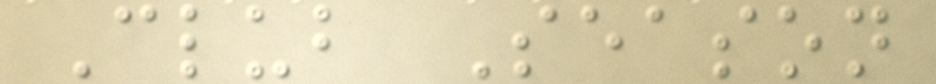Club Season
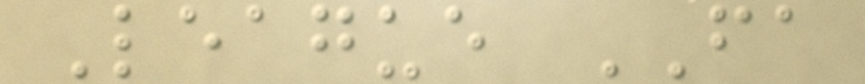League FA
